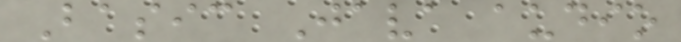Basic Java audio
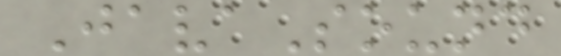JavaSound
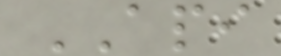API
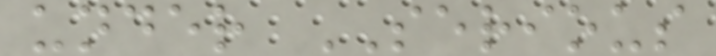under SERIOUS
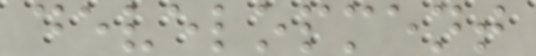development
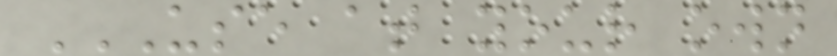USE AT YOUR OWN
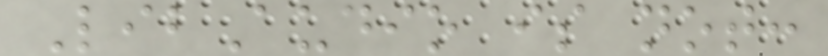LibAudio is not:
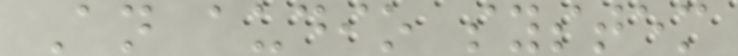An audio system
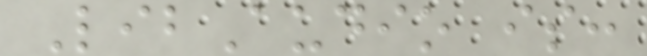LibAudio is:
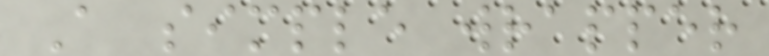A simple wrapper
